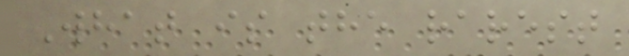What is the rarest
